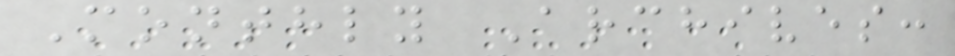Monthly Archives:
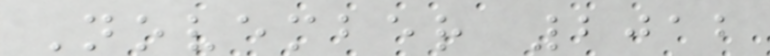November 2012
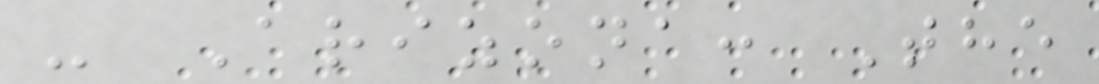- Arizona: The
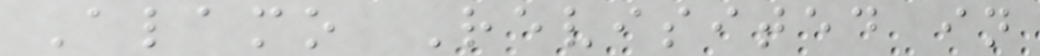Alamo Revisited in
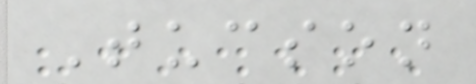Tucson
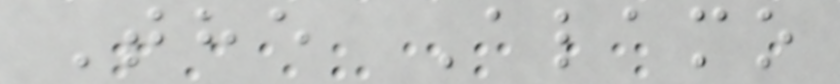The Alamo
